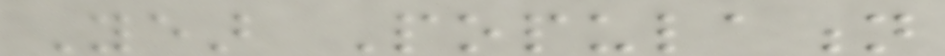Year Population
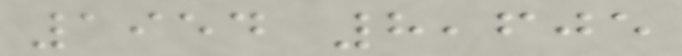1954 8,605
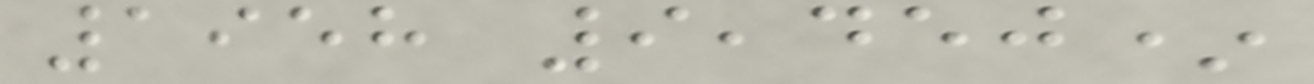1958 9,450*
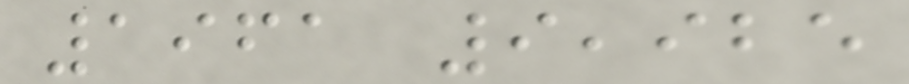1961 9,925
